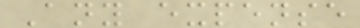Any expense
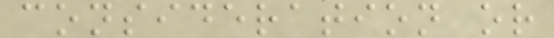consideration or
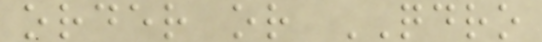order or QDRO
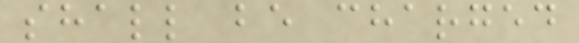shall be charged
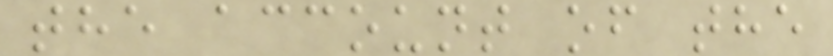the account of the
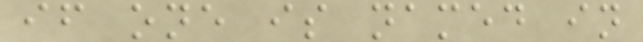if one is named in
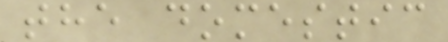the domestic
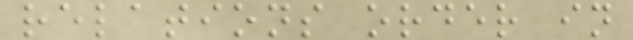relations order in
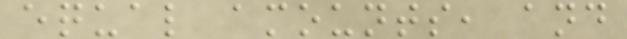equal amounts, and
